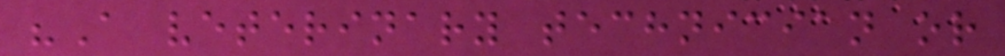"A veterinary technician or
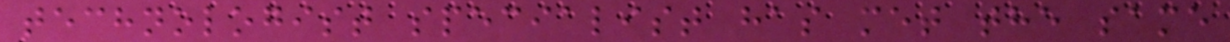technologist specialist has met the same
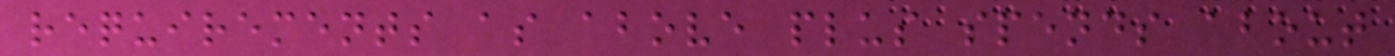requirements as above plus spends about
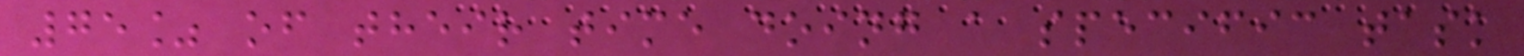75% of their time doing a specific task
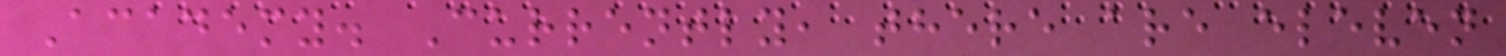Academy. Currently, there are eleven
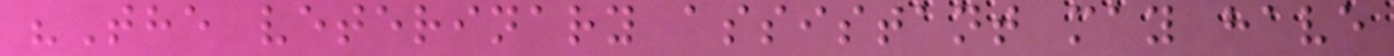"The veterinary assistant may have
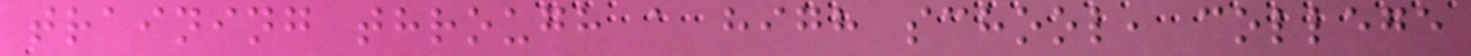training through a high school, college
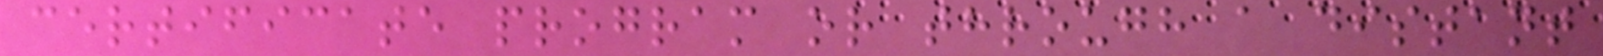certificate program or through a distant
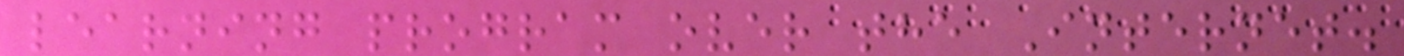learning program over the Internet.
